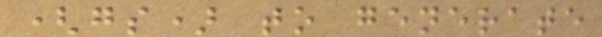(gs) to generate
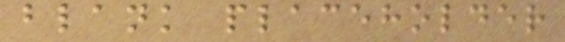blank placeholder
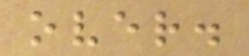over.
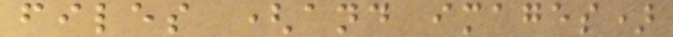files (and images)
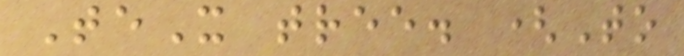TeX tree. (To
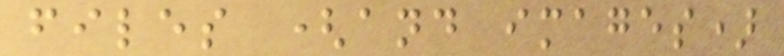files (and images)
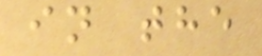in the
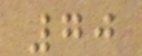70
